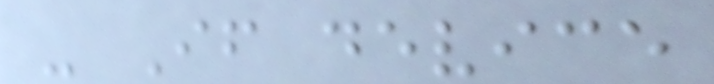- If device
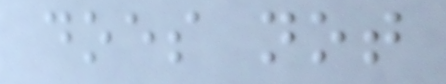does not
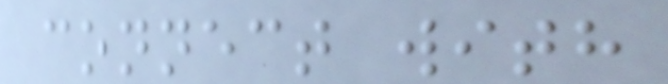connect with
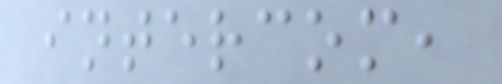intercom,
